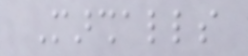Marshalls
